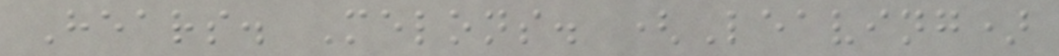Hears. Melons. (Leaving)
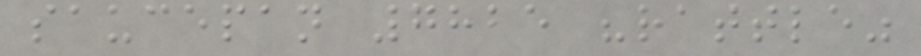saucepan 7825 "rattle"
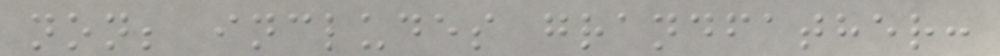non; includes grandfather:
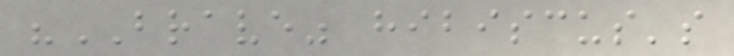"BRAVE" hibiscus's
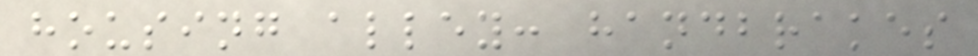housing alley: handbrakes
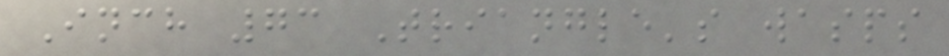Inch 73 Triangle's wasps
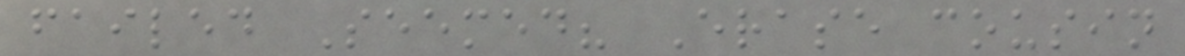failed Seemed? Erase cousin
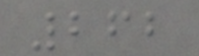262
